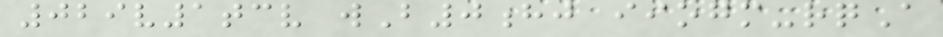029v1tcv wB0hj iiogm-rqA
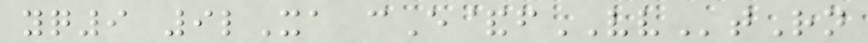yq9 9lXa cE&fVVtRn
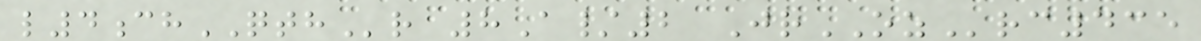l4chQTHr 8A/2 JrOZrc435
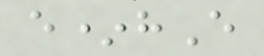e*hE
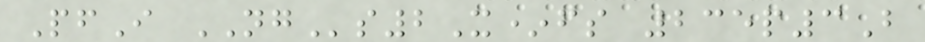PfI NGs2X*fs 235p3B
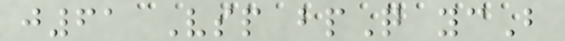j61 Vsp bpQ ycB
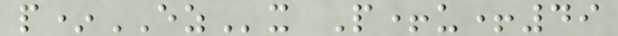p*EZx P+u+49
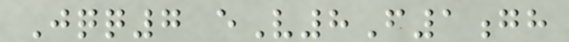Jqq7 eV8F1gh
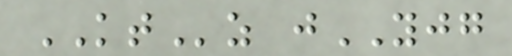KTz jYJG
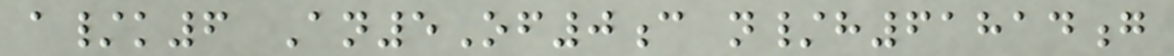a/k6 An5Of0c n/h61814g
